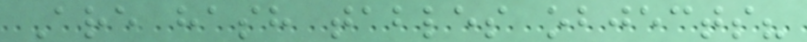Are hash tables objects?
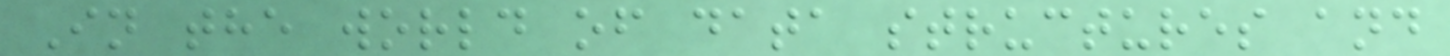In the world of data structures and
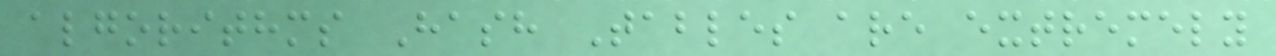algorithms Hash Tables are extremely
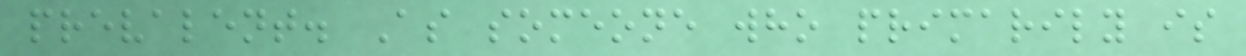prevalent. As someone who primarily is
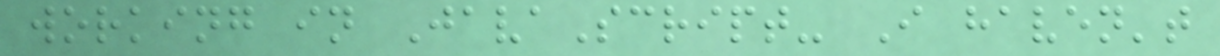working in JavaScript- I haven't
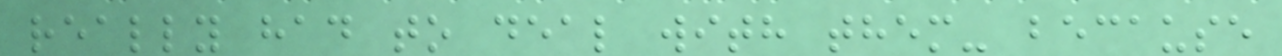really had to deal with them- because
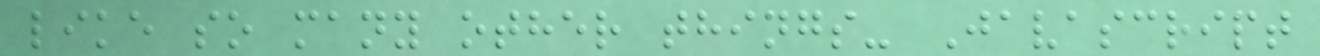like so many other things- Javascript
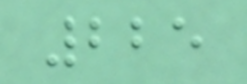225
